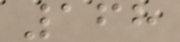168
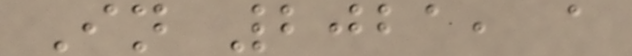In 2021, a
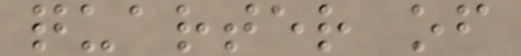quarter of
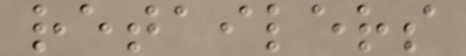retailers
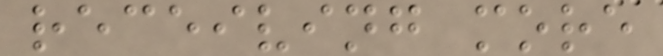receiving more
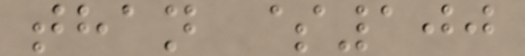than $100
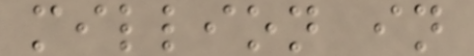million in
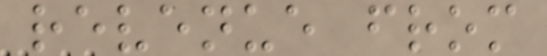revenue from
